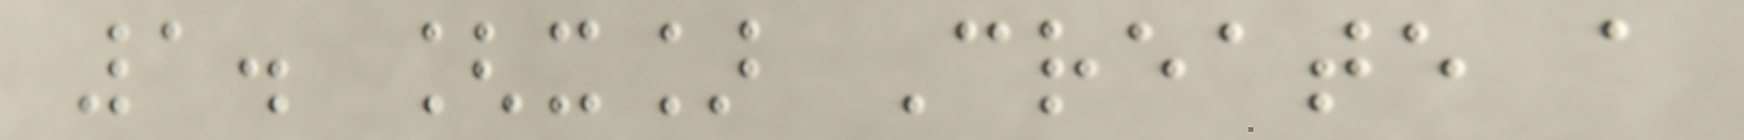1. [x] Create a
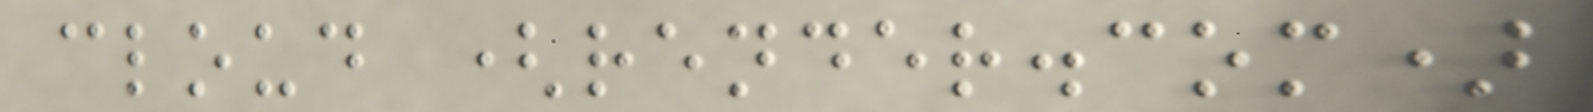cloud (render.com)
